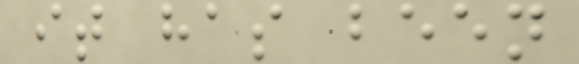it has been
